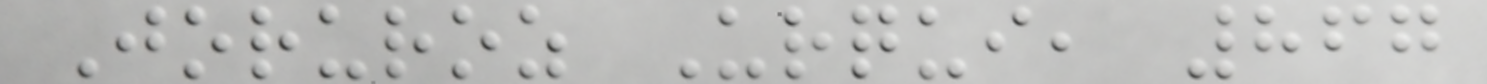Joruroz Urqui, 867
